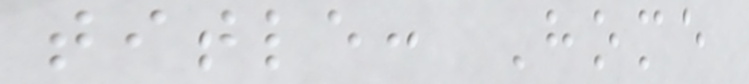title: Home
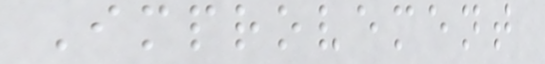Improvement
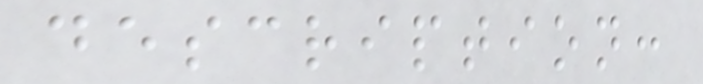description:
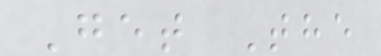Get The
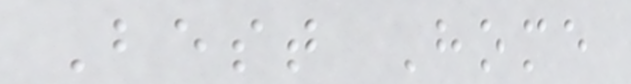Best Home
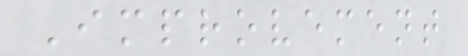Improvement
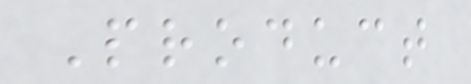Product
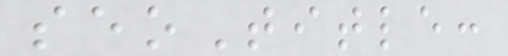seoTitle:
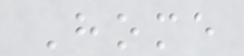Home
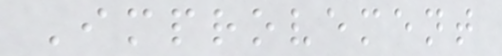Improvement
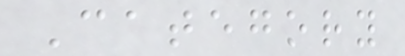Category
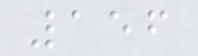156
